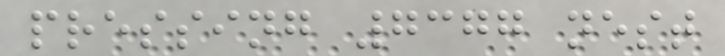pressing 7377 nest
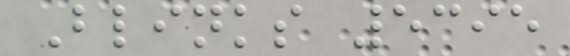Blinks 5395
